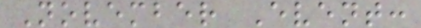November Event:
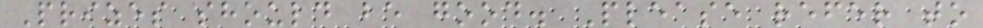Prizes should be good. Please refer to
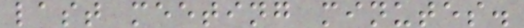last meeting minutes.
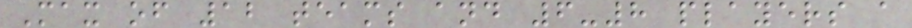Max of 12 teams and 6-8 players a
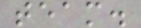team.
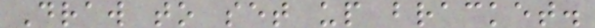Draw to set up bracket.
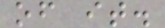of it.
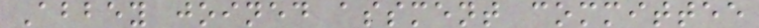Abbey joined assment committee
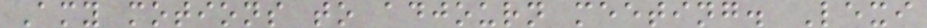Amy motions to adjourn meeting. Lexi
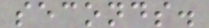seconds.
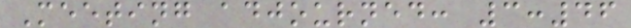Meeting adjourned: 3:46
